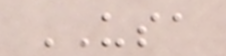USA
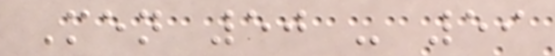Men 50 - 59
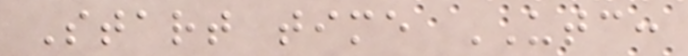Start time UTC:
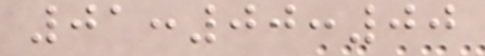01:00:00
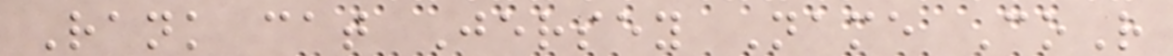Rank cat Jersey Name CoR
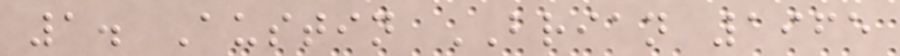1. Austin BRIAN 1965
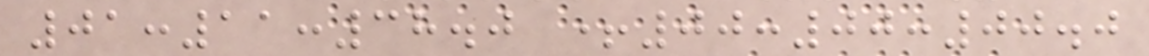01:11:38.0 +00:00:00.0
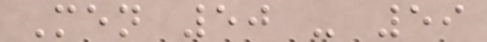Men 50 - 59
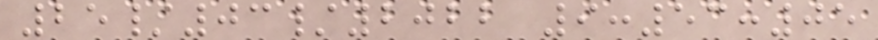25/03/2022 9:53:05
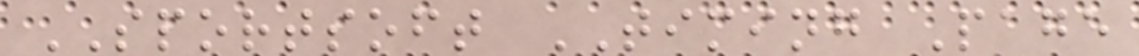SPORTSOFT TIMING Page
